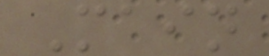Main
